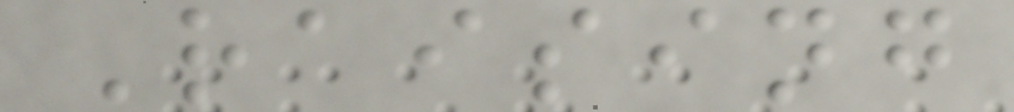Raising
